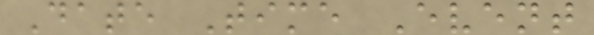Date Time Event
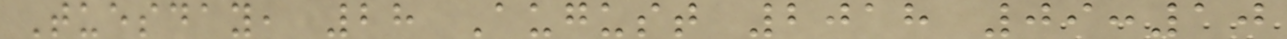Tuesday, 28 August 2018 09:10
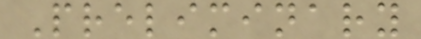Preliminary
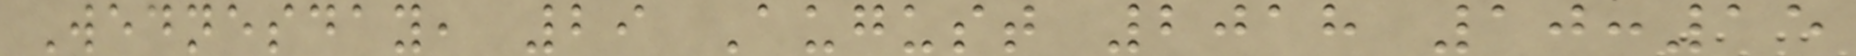Wednesday, 29 August 2018 10:15
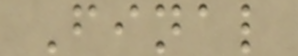Final
